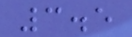3.5
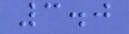3.0
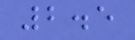2.5
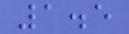1.5
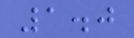1.0
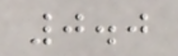0.0
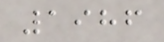1986
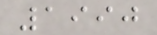1990
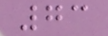73
